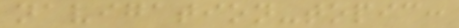navigation-topic:
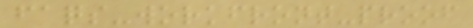faqs-workfront-proof
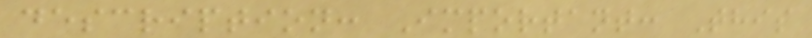description: Important: This
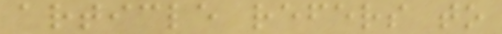article refers to
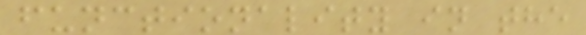functionality in the
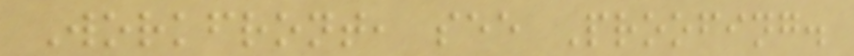Workfront, see Proofing.
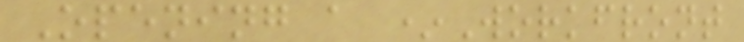Opening a *Workfront
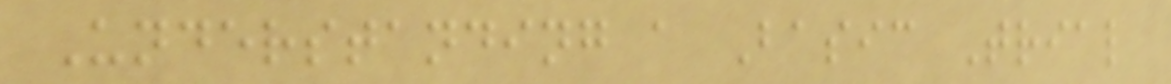Understanding a Basic Trial
